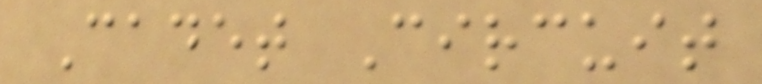Cadet Circuit
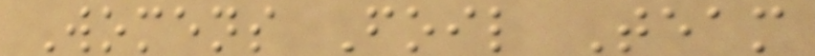Womens Foil Team
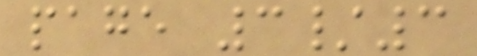page 3/3
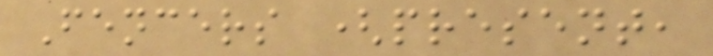Fencers (present,
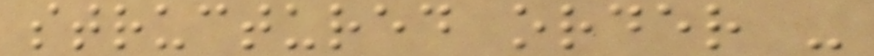structured order -
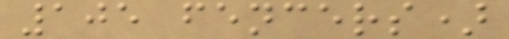105 fencers)
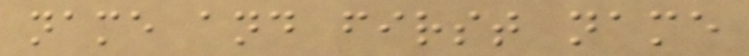name and first name
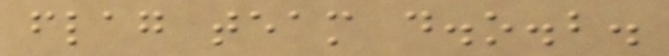flag team d.o.b.
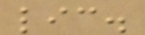lic.
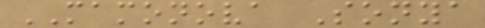MAMONOVA Sonya
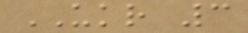UKR 3
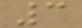3
